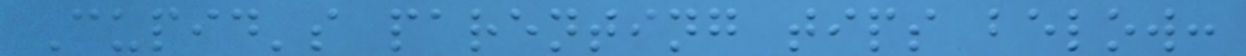Cupid's parenting tips below:
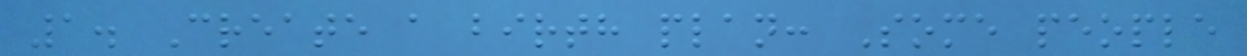1. Create a birth plan: Some people
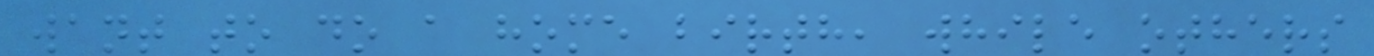want to do a home birth, while others
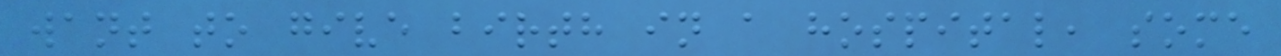want to give birth in a hospital, some
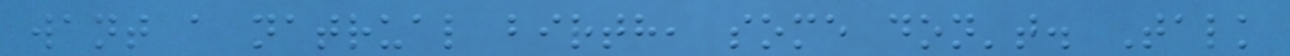want a natrual birth, some don't. Talk
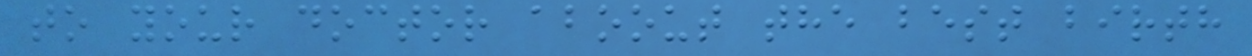to your doctor aboout the best birth
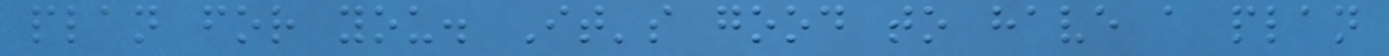plan for you. It's good to have a plan
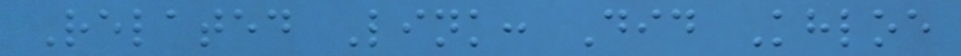Related Link: Did Khloe
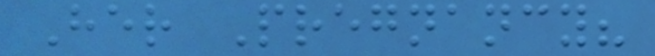Her Pregnancy?
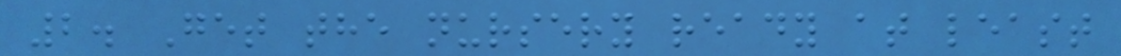2. Get the nursery ready at least
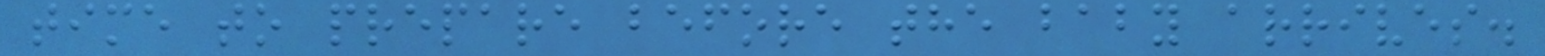time to prepare before the baby arrives.
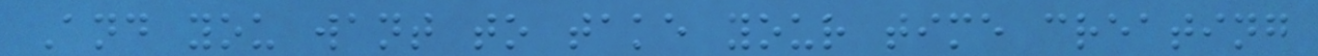And you want to take your time creating
